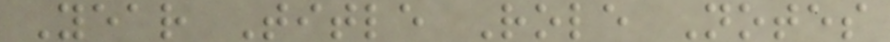Year Title Role Notes
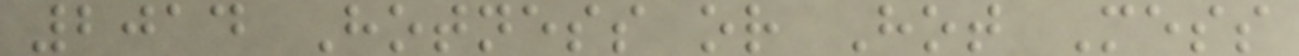2014 Hotness or Hot Mess
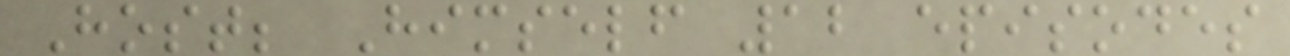Host; Himself 12 episodes
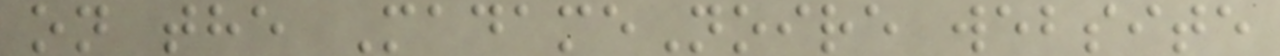on the MadameNoire website
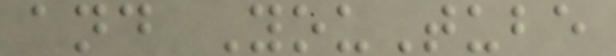and YouTube
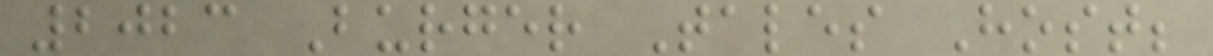2023 Burger Tales Host;
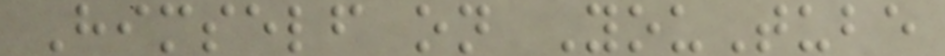Himself on YouTube
